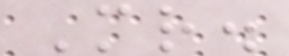Mr.
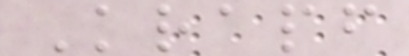Krapf
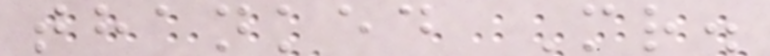thanked Mr.
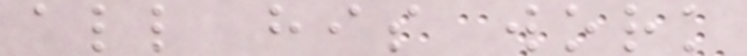all his work
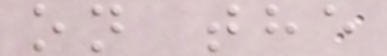on the
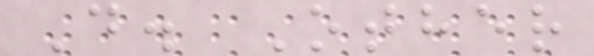D. Other
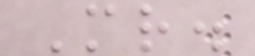Mr.
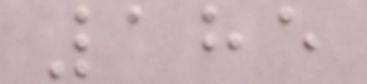185
